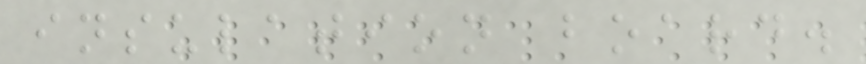insulation board.
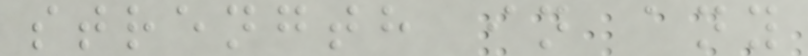strength in any
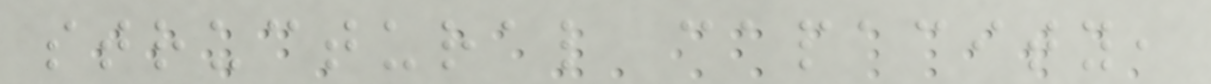structural capacity,
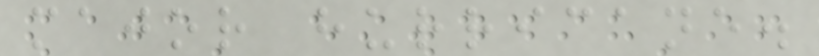major hurricane.
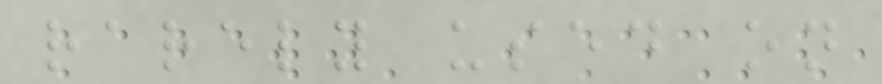rarely used on
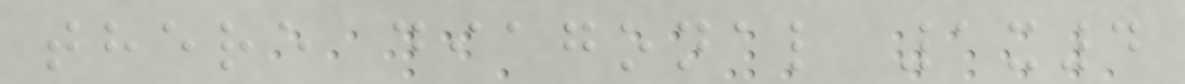there diagonal 1x4
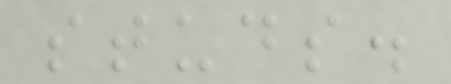studs.
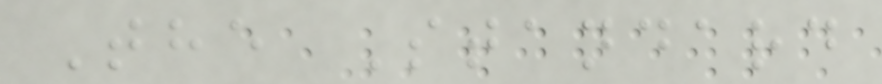The Standard
